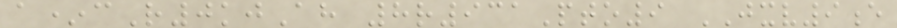a*cR0kjAh 8r931Pto9 JXV9e
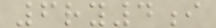6ry4i
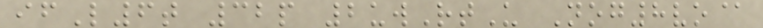ifL6t 32p 2uwRtU Nog8vo@
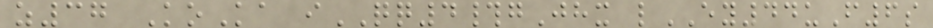z37 KoKa iQQ4#gJhx lEY44uF6s
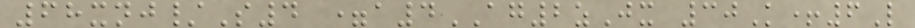68xnj/S4 =a4AG2zJx 30K+6L
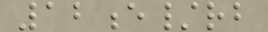12e/rb
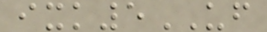ixk5UF
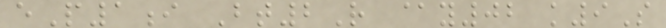eP1i Bt2R @y02 k9S
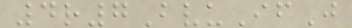4r7BvuIfJ
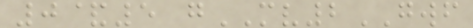0&5 gMV2GWF
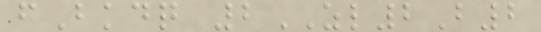fBkdq 2ZL2B2
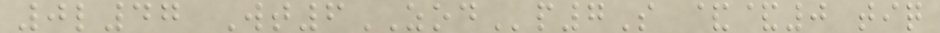0l47 Wt6ZODp7S &&0 tiq
